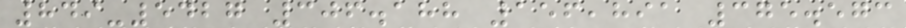849-5427 306.188 156,891 375.573
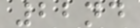22nd
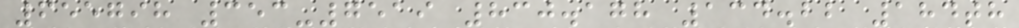655798 353-7519 830.178 134.22 184th
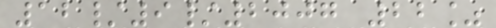12/9/2007 22%
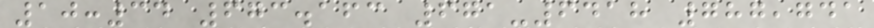10:34 673.163 671-6418 787,741
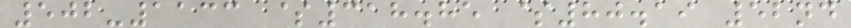502-1133 $318.85 $80.19 52nd
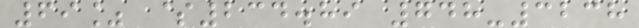69% $234.89 748-3238
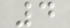4
